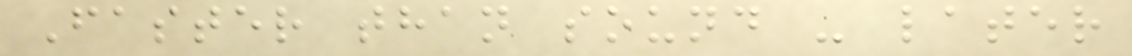Faster than sound - later
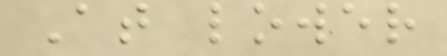At lower
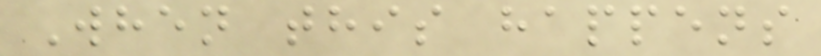When this happens
